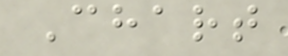Chart
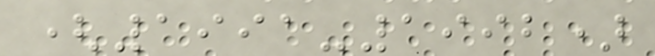(1991-1992)
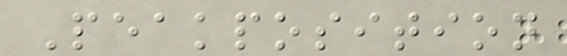Peakposition
